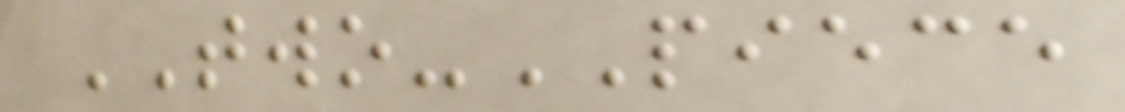TWO-PIECE
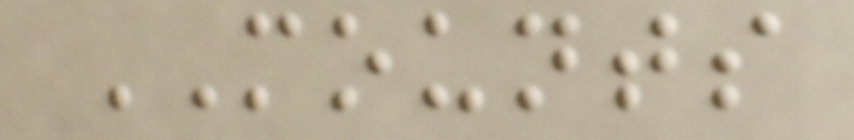MOUNTS
